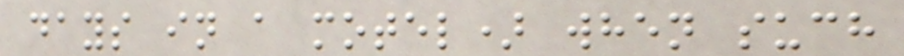days in a motel) when such
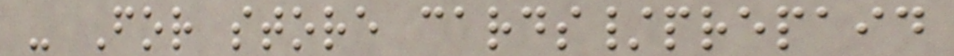- For store cards/prepaid
